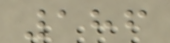186
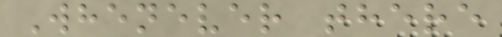Whenever there
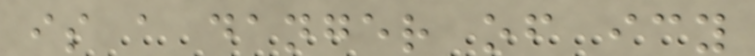is a danger of icy
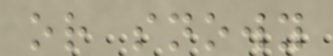or snowy
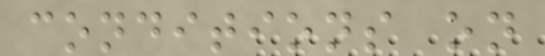conditions on
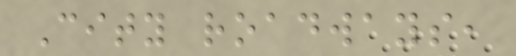City roadways,
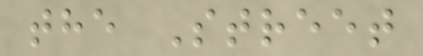the Street
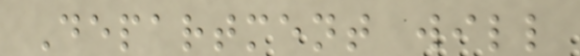Department will
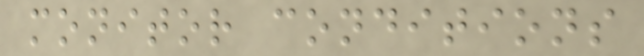monitor conditions
